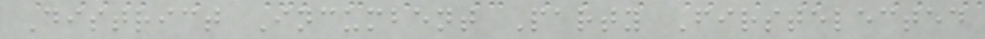District Incumbent Party Firstelected
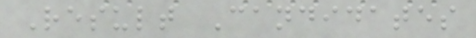Result Candidates
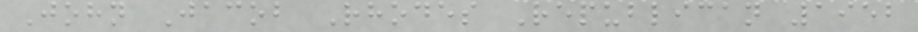John Jacob Rhodes Republican 1952
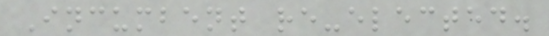Incumbent re-elected.
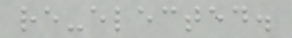re-elected.
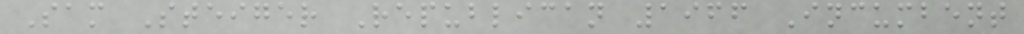Sam Steiger Republican 1966 Incumbent
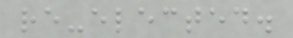re-elected.
